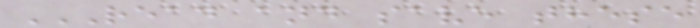READ AND SAVE THESE
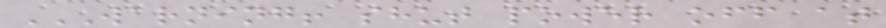WARNING! SHUT POWER OFF AT
